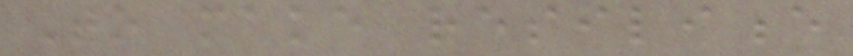To make resilience
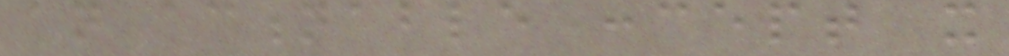an actionable concept it
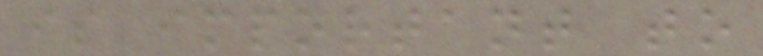is important to
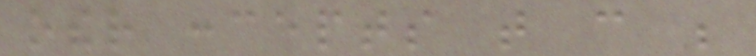other concepts that can be
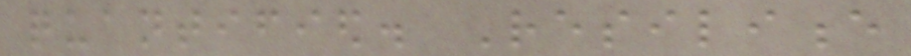quantified. Resilience
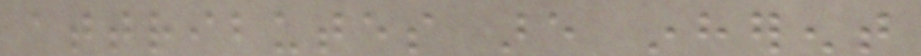attributes are inherent
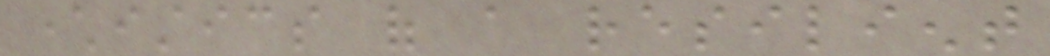characteristics of a resilient
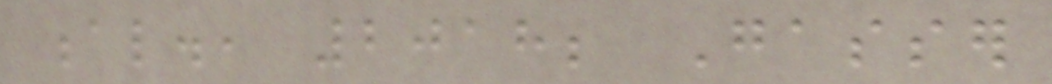al., 2018; Gasser
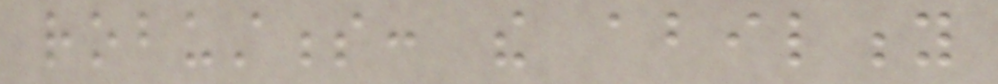robustness: the ability
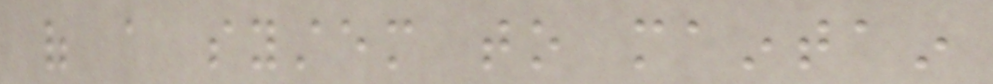of a system to maintain
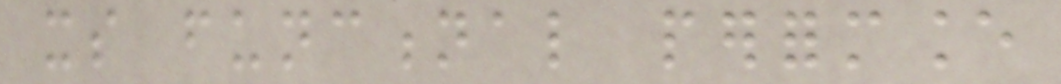its functional performance
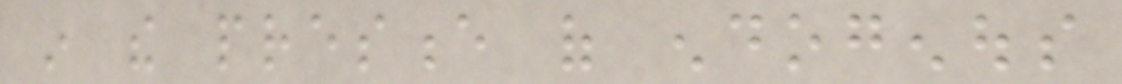in the presence of endogenous
